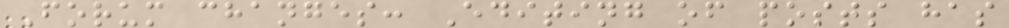Forum changes: Editing of posts has
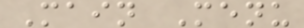Main Menu
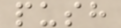push
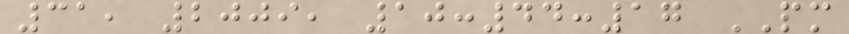31, 2009, 10:44:17 PM
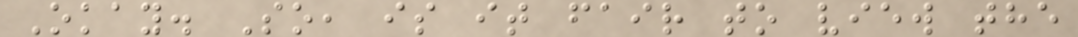Okay. So, is it fair to view the
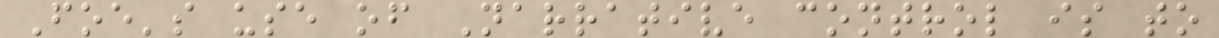Foe's use of Narrative control is to
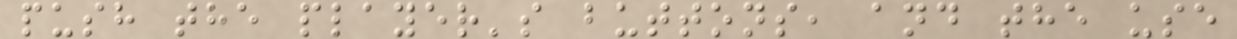push the player's buttons, and the use
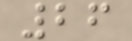26
